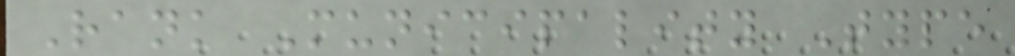Rank Municipality Type
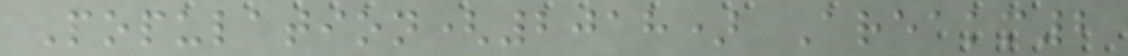Population(2018) Areakm2
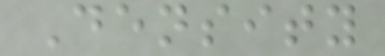Density
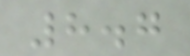8.7
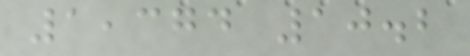1,374 10.2
